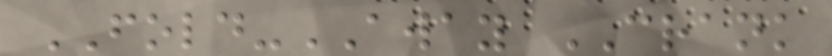FOLD-AWAY CRANK
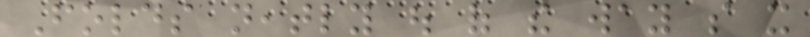Folds neatly out of the way so it
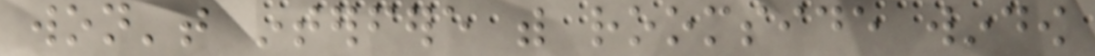won't interfere with roomside window
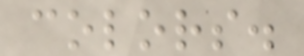colors.
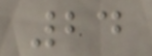24
